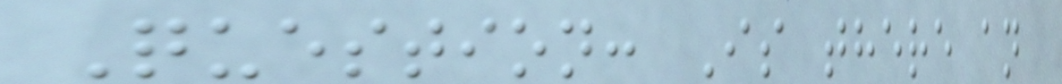Question: Is there an
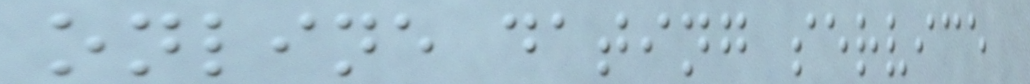online dating service
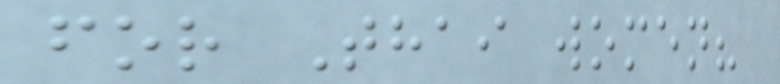for Thai women?
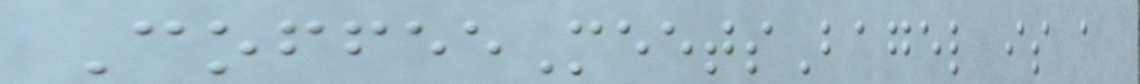CoffeeMeetsBagel is a
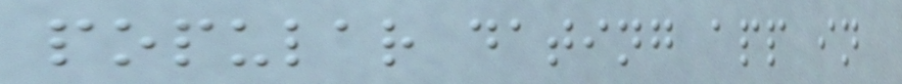popular dating app in
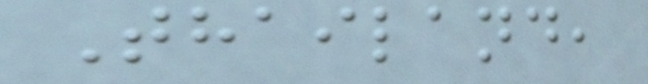Thailand,
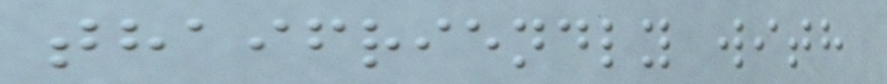thaifriendly with
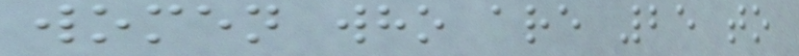women who are 25 to
